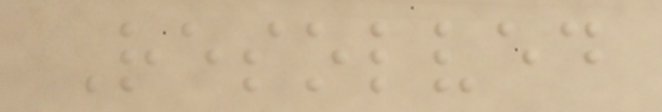Resolved
